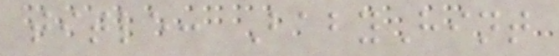title: BabyHint
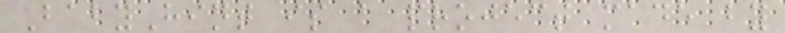BabyHint is a project made by
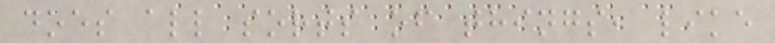does all sorts of things, like
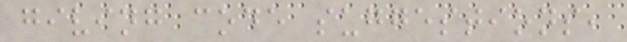giving code suggestions,
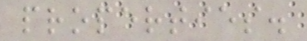properties.
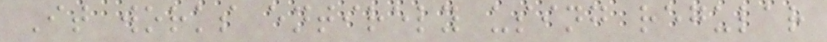It works entirely using regular
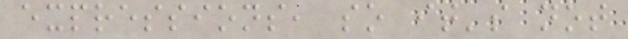expressions, so it's not
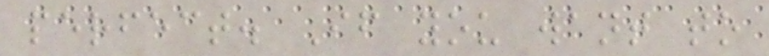perfect. If you want to
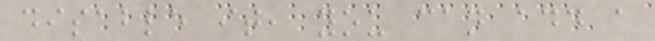disable it, you can add a
